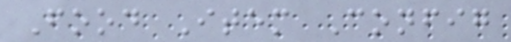Food Item Config
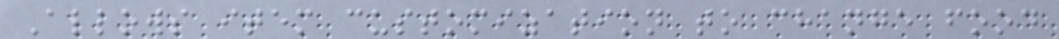Allows item customization to change food
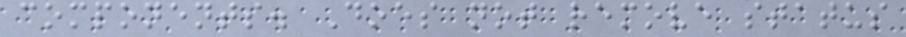components. Does not remove status
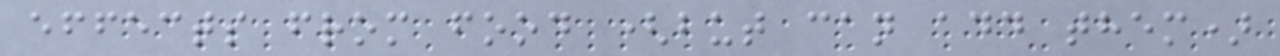effects from food (but can add them)
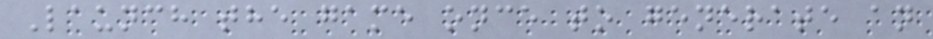Launch the game once to generate an
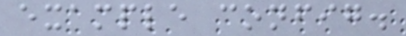example config.
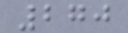270
